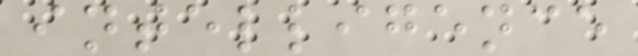intelligence
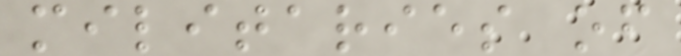militaries of
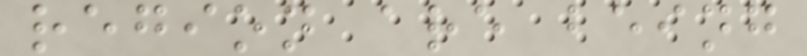region are being
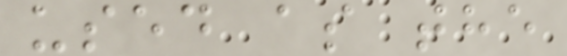used as the
